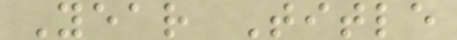Year Title
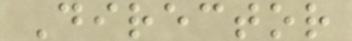Director
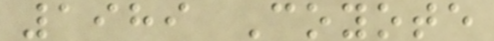1989 Coyote
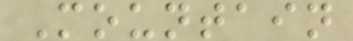Mountain
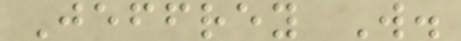Jeffrey W.
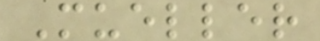Mueller
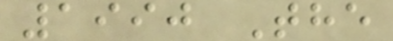1990 The
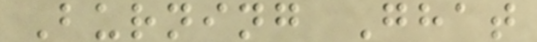Burning Ghat
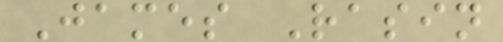James Rasin
